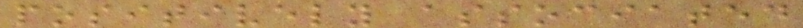positively associated
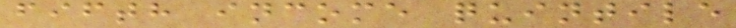fifth income quintile
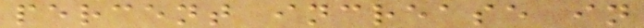percent increase in
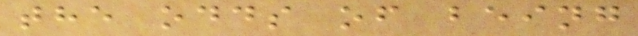the odds of being
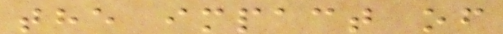the impact of
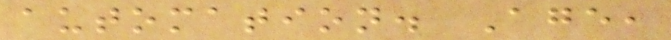automation. Age,
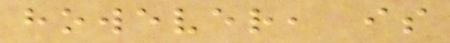however, is
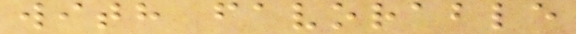with favorable
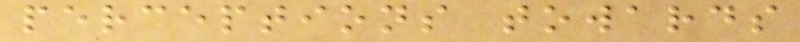perceptions towards
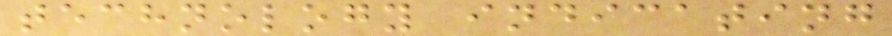technology indicating
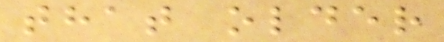that older
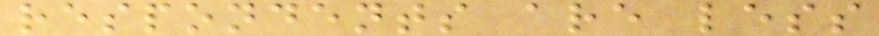respondents are less
